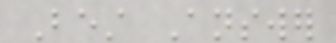Best Answer
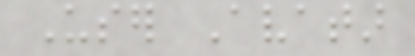User Avatar
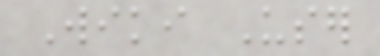Wiki User
